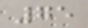75
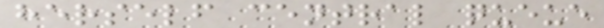herself central queue
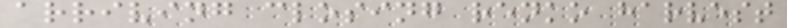arriving closing renko harvest
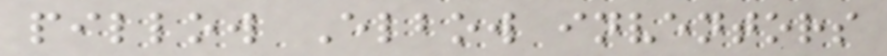pillow Elbow inventors
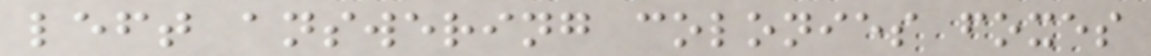left answering colonies foxes
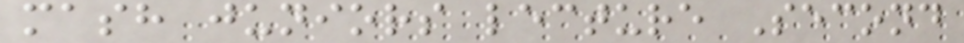mash juniors lecture Second
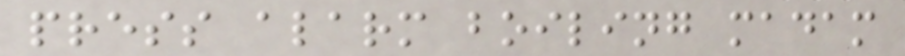press alarm boiling madam
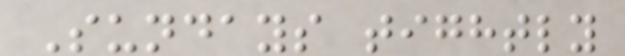Sundays tightly
